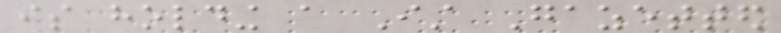is holding a Ist Gazetted
